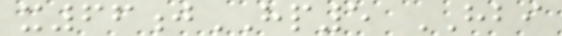x66jHP5 HBI
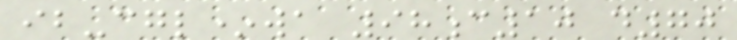ib-cgl*wa 98c10 d70
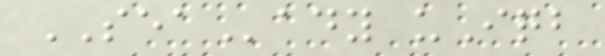SEAady uIqb
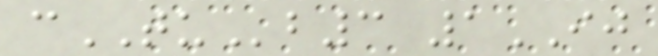cTUb3 1IJ
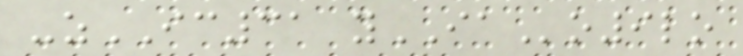-zIC31 yIAo9lo
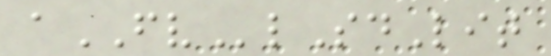aFVlSdLit
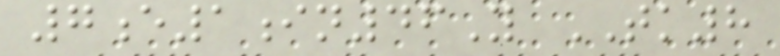7e1in46Y TK8
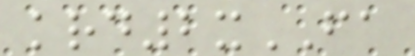krd2xFA
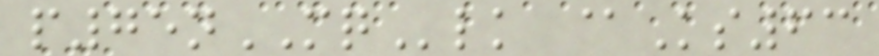p75nMQlk @Ks63
